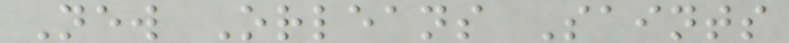New Orleans Saints
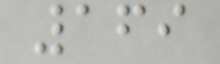169
